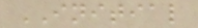INITIAL
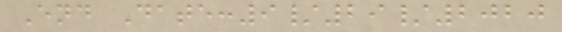End Date:9/29/2020
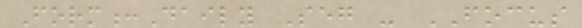Form:Daily Seg - FOCUS
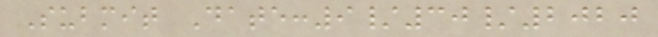Submit Date:9/30/2020
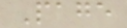Page
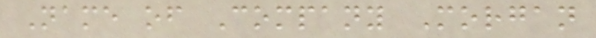Name of Company Morgan
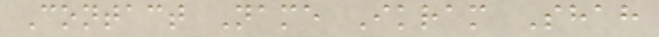Contact Name Ikram Shah
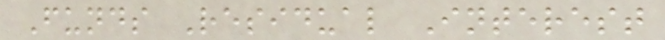Funds Residual Interest
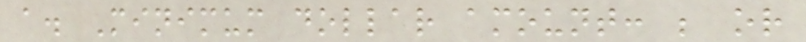a. Minimum dollar amount: ; or
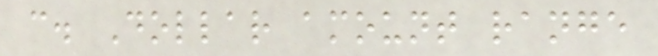c. Dollar amount range
